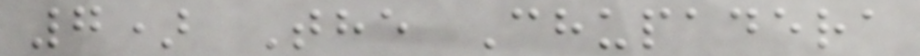7) The Chupadera
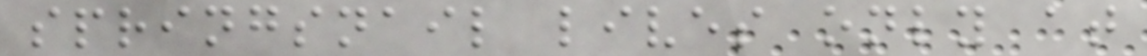springsnail lives only at
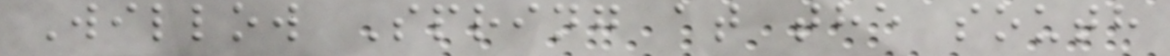Willow Spring at the south
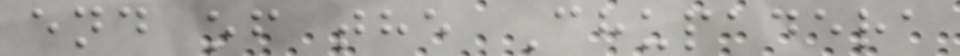end of the Chupadera
